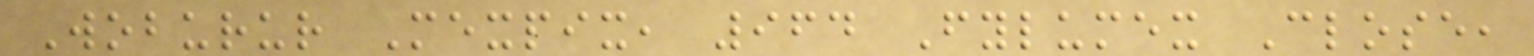Woburur Mexpix, 964 Fylumex Close,
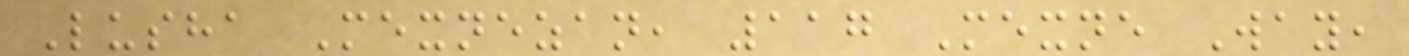Lusha Mexnezan, 117 Mexne Way,
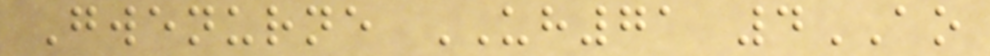Gwenurne UH71 4AO
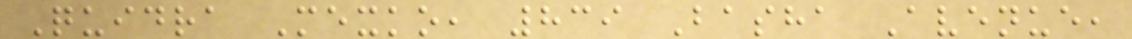Quidra Mexko, 839 Basha Avenue,
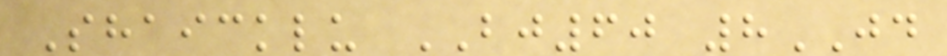Shaicklu BJ60 8JD
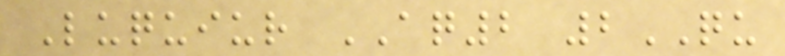Luquiur AQ2 2QU
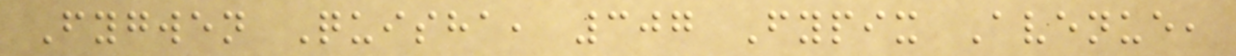Fygwen Quisha, 307 Fypix Avenue,
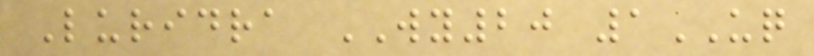Luridra WY20 1UQ
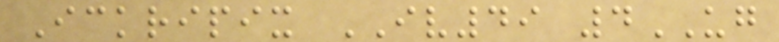Ickripix IV49 4UG
